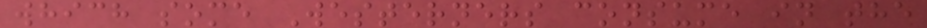which some Westerners consume in the
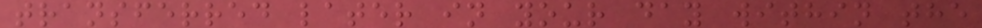transferred later in your day within the
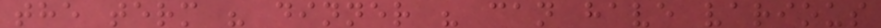the term " dinner " can have various
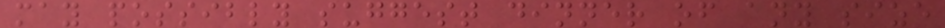may possibly suggest dinner of any size
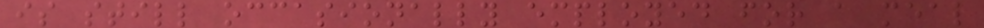is still occasionally employed for a meal
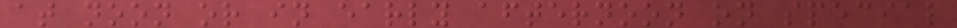at noon or in early afternoon on special
